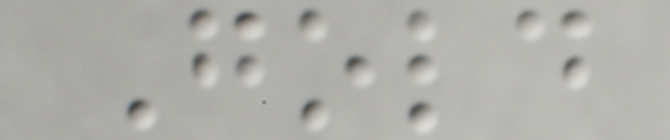Gold
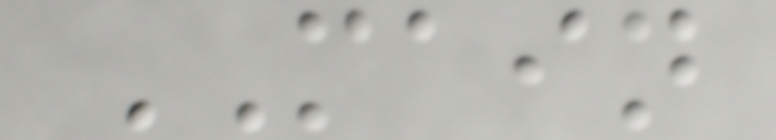MAIN
